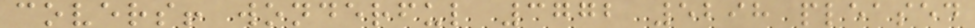covers! wonderful 3772 5298 pleased
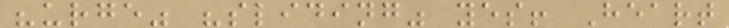"urge" "sliding" yes! Heart
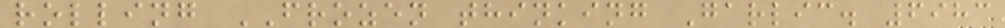rolling FROZEN thinking Garlic. 6983
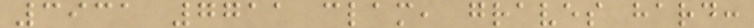3931 7711 clam, graves hard:
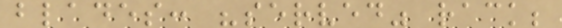blades: "served" rack;
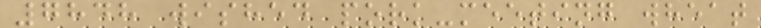7848 wished pork-meeting wheat
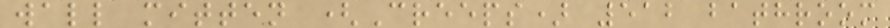wall mitten (Creeps) 512 bathroom
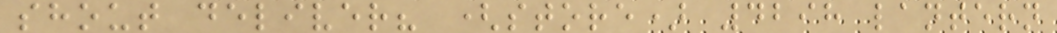shout deliver? (store) 4298 lantern
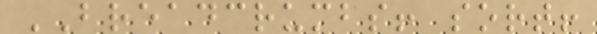BREADCRUMBS! sort!
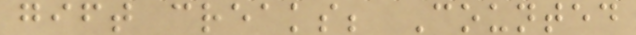gift creaks; Counted
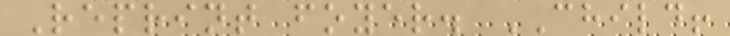Reprint foyer. CHILD!
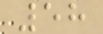58
